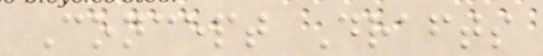Concept Drafts
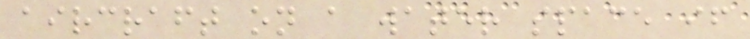aircraft on a water space if
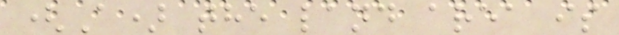(A) the land area is
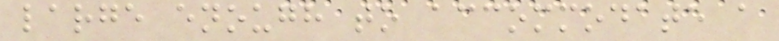large enough to accommodate a
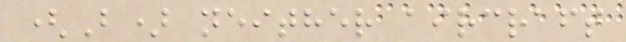(B) neither aircraft
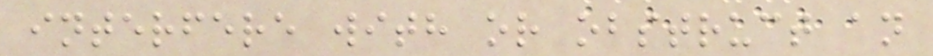interfere with or obstruct an
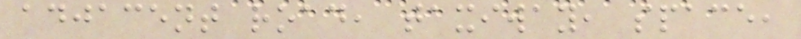adjacent road, taxiway, space,
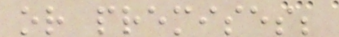or premises;
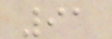91
